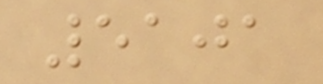5101
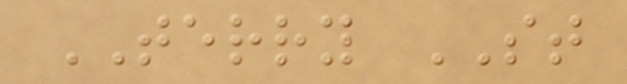TERRY ST
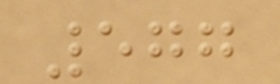577
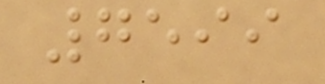7599
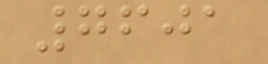7601
